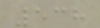538
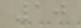10
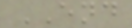END
